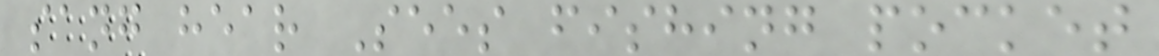sang hear Sees fishing pocket
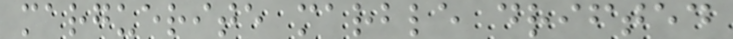marguerite marble drifted
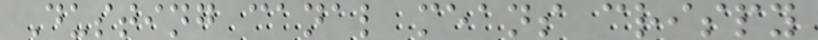Dusting canal means crispy
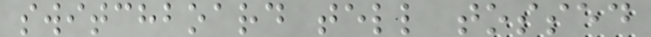switchboard tell tossed
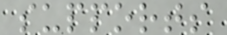supports
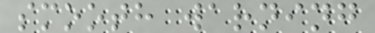smooth warning
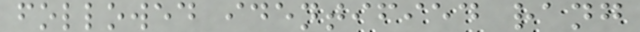followed identified rang
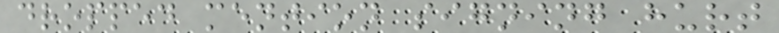dropped mention signing hurt
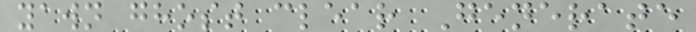yawn ghost clear Generate
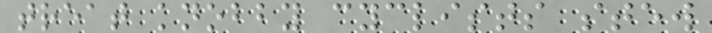treat knobby cyclists stew
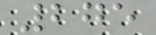275
